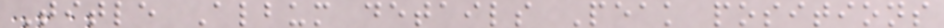Title Album details Peak positions
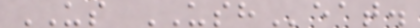US USHeat.
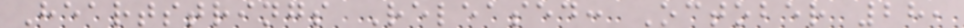Heartstrings Released: October 28,
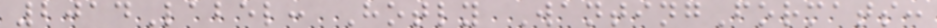2014Label: Hotly WantingFormats:
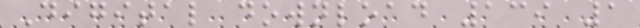Digital download 139 1
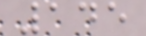145
